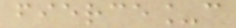fierce_c
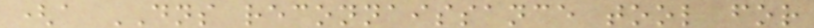(a DNS reconnaissance tool for
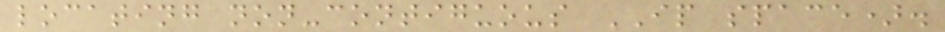locating non-contiguous IP space).
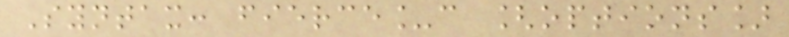Syntax: fierce_c [options]
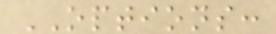OPTIONS:
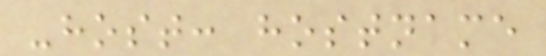-host: hostname
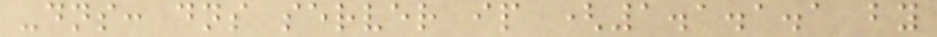-dns: dns server ip (1.1.1.1 by
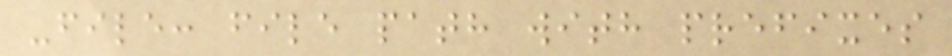-file: file path with prefixes
